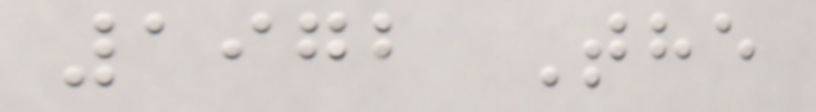1972 The
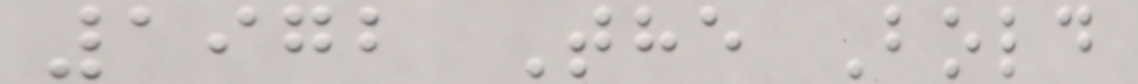1972 The Bold
